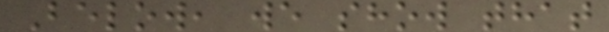Below, we show that
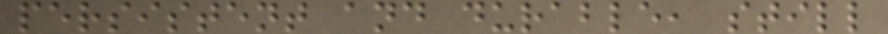persistent and durable, still
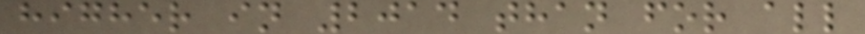higher in 2014 than for all
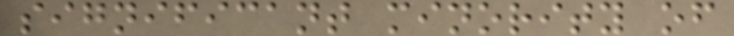significant minority of
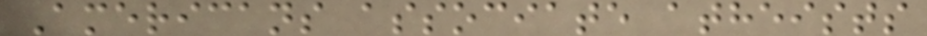Americans associate atheists
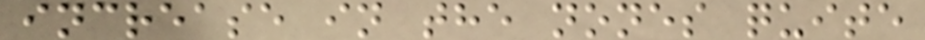increase in the nones quite
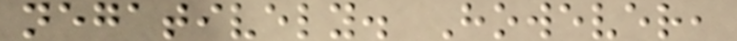negatively. However,
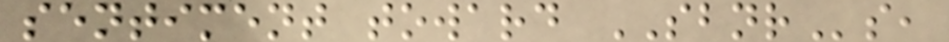sentiment toward SBNRs,
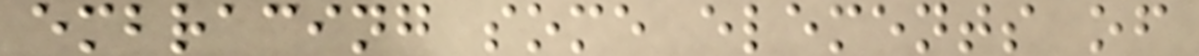embracing some elements of
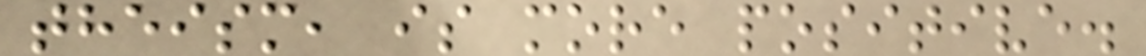theism, is more positive.
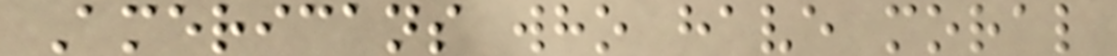Americans who have moral
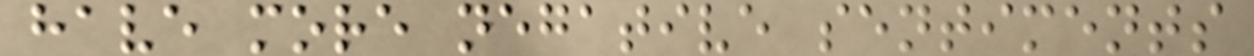have more negative sentiments
